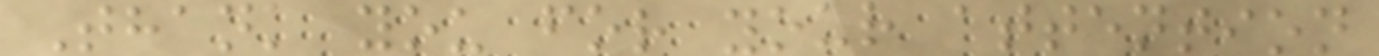Thank you for your attention
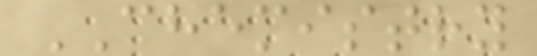CHEMISTRY
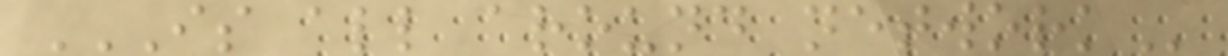IS ALL AROUND NETWORK
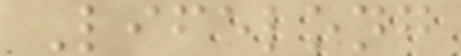Lifelong
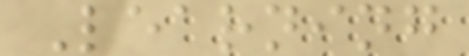Learning
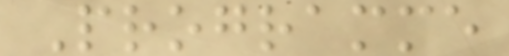Programme
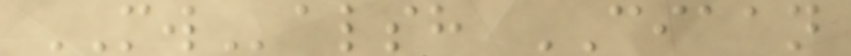MWalsh CIAAN
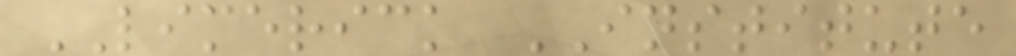LIMERICK INSTITUTE
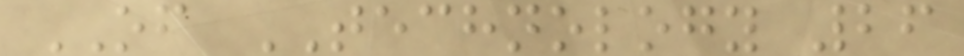OF TECHNOLOGY 26
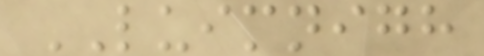LUIMNIGH
